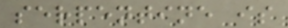serpentine is
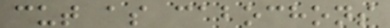cut as cabochons
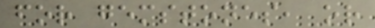for gemstones, or
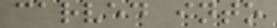carved into
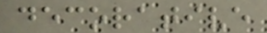decorative
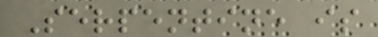Serpentine is
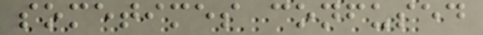sometimes confused
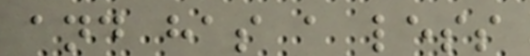and has a less
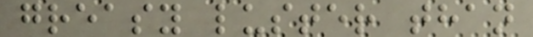greasy luster than
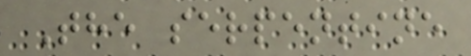The serpentine
